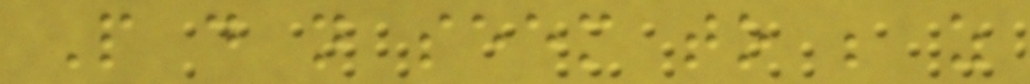People do not seem to be as
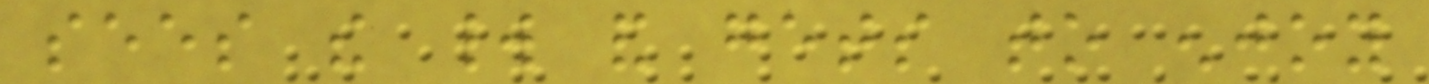sees the world and gets to enjoy
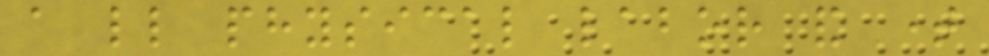a little physical labor and time
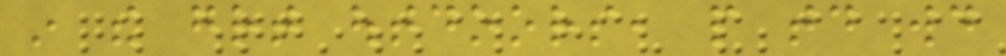in the great outdoors, people today would
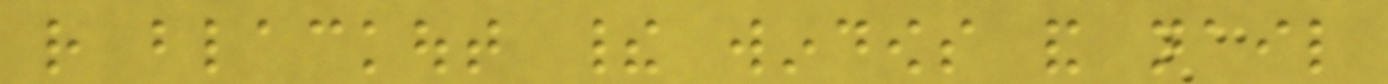rather blackout their windows and nail
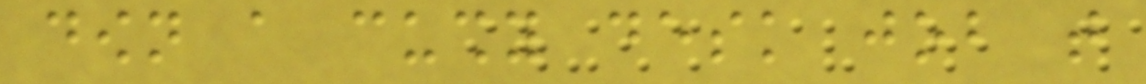down a cushy desk job that
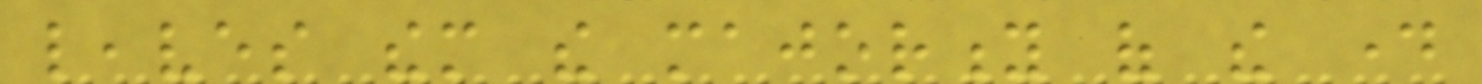leaves them the majority of the day
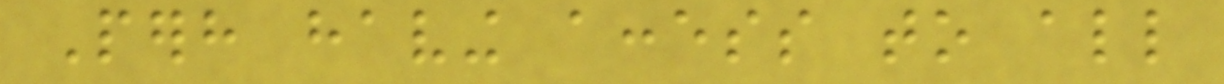Perhaps having access to all
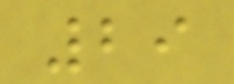29
